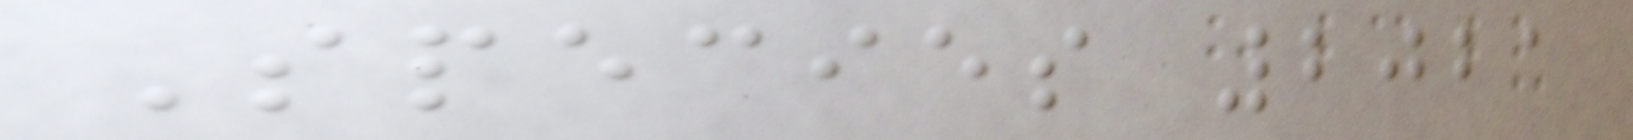Species 2021
